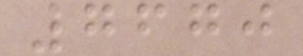7670
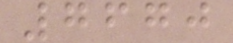7670
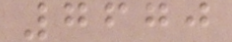7670
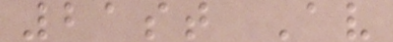21st Av
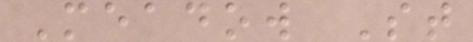Meadow St
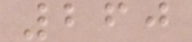260
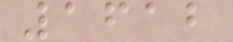1612
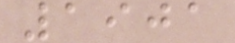1901
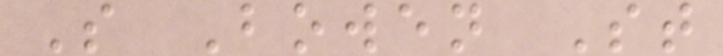S Bowen St
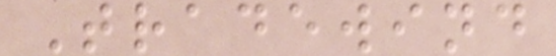Tradewind
